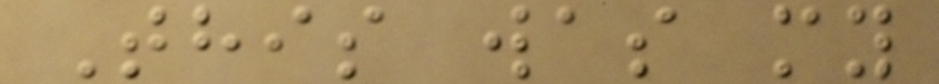This was my
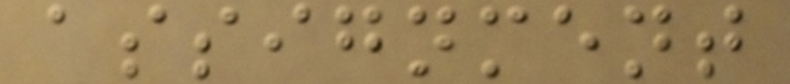assignment
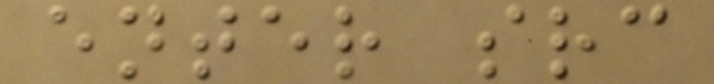enter src
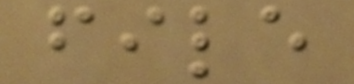file
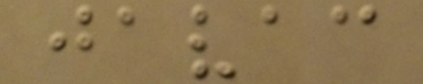javac
